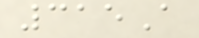315A
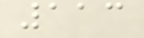113
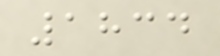1834
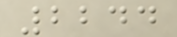2244
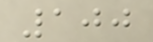100
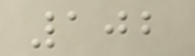102
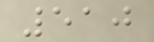510
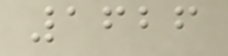1626
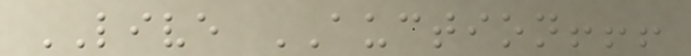LIVE AUCTION!!!
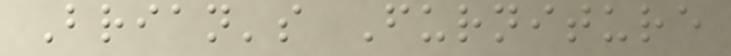Brian's Furniture
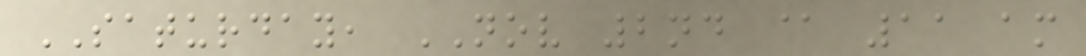SATURDAY, NOV 2nd @ 11 am
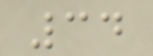34
